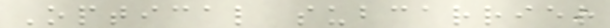Optical subcarrier
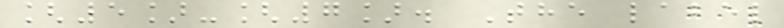[5]-[7]. The label
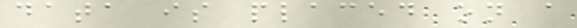data is placed on a
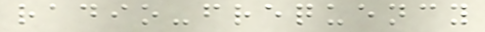radio-frequency
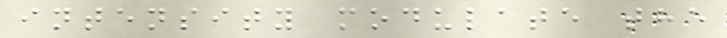intensity modulate the
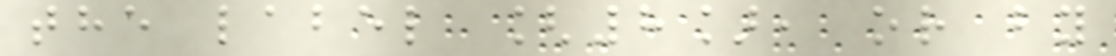the label [8], or by
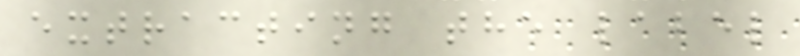extracting the label
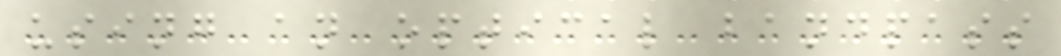using an optical bandpass
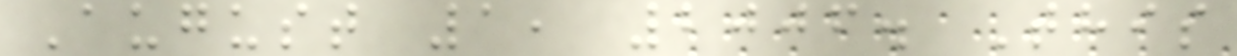August 1, 2006. This
